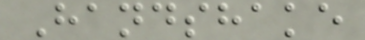Handshake
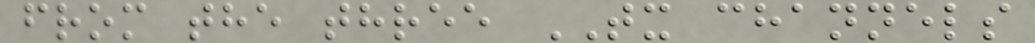from the three TX channels
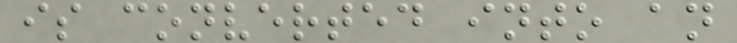is converted into an
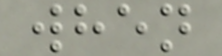when
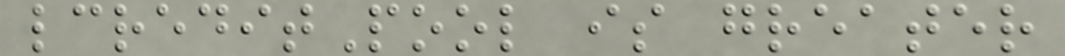lcreditPool is greater
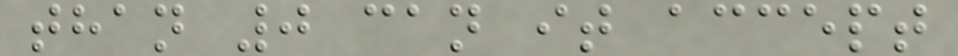than 0 can it accept
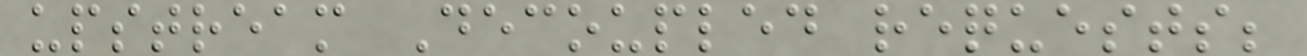upstream Decoupled requests;
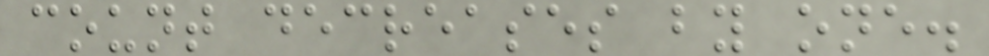count decreases by one.
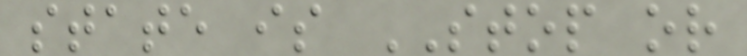state is STOP or
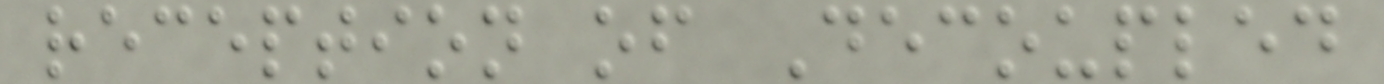reception of Decoupled
